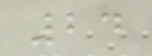24
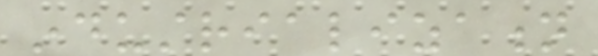industrialization
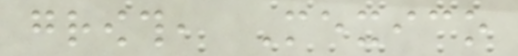growth, Mexico
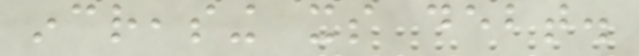increasing its debt.
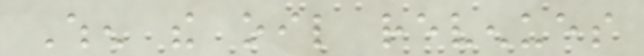When the oil revenues
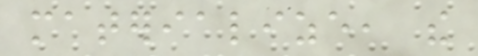materialize, the
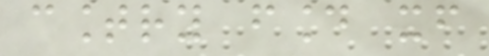country found itself
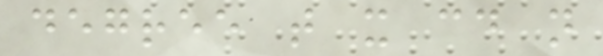degree that it could not
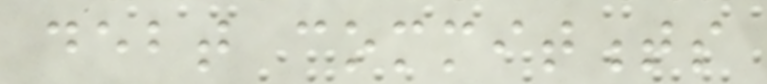debt commitments
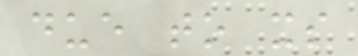due to its
